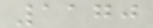1170
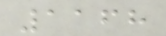1168
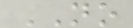NO
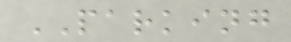PARKING
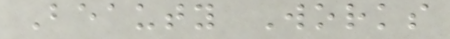Beauty Works
